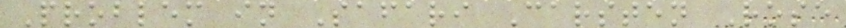Problem in Safari Carsten Rose
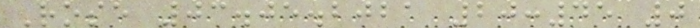Rose 03.05.2021 20:45 0
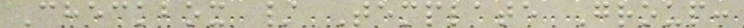Checkbox / Template Group:
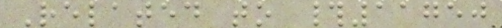Related to #11750
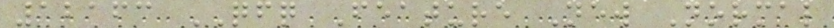12163 QFQ Feature New Normal
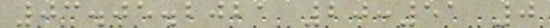03.05.2021 20:51 0
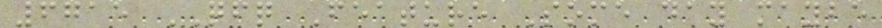6715 QFQ Feature Some day maybe
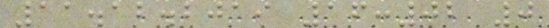11.12.2019 16:02 0
